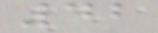42
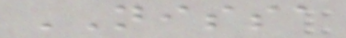NISSA
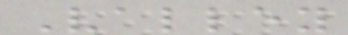Valley
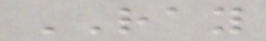RAY
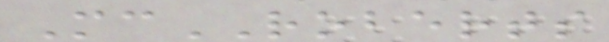McROBERTS
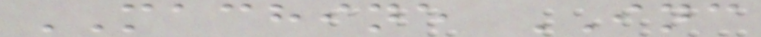MACHINE INC
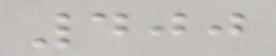400
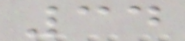34
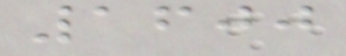1600
